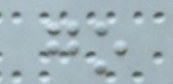go
